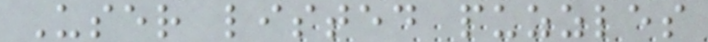User listed puzzles
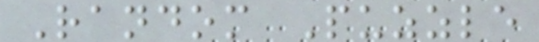Random Puzzle
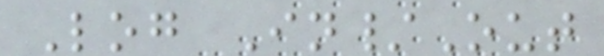Log In/Out
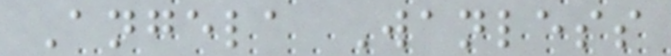Angela Wanless
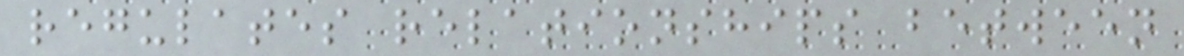regulates relationships between
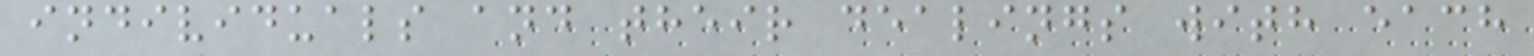individuals and their dealings with each
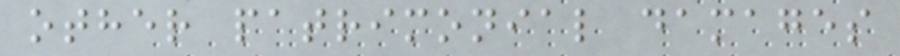other patrimonial damages
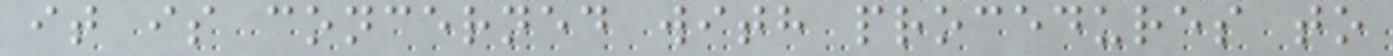it is concerned with procedures to
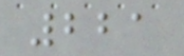221
